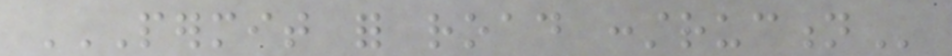PERMIT FOR ROAD CONSTRUCTION
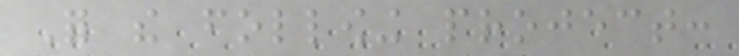For the following project:
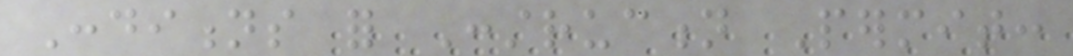Conditions for Construction Permit:
